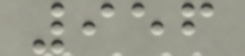956
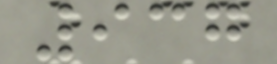937
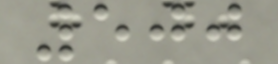500
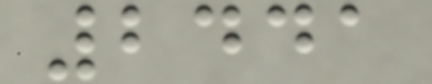2441
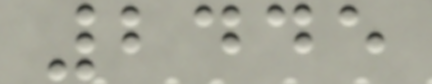2445
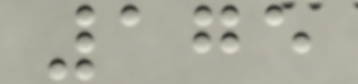175
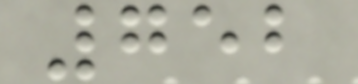752
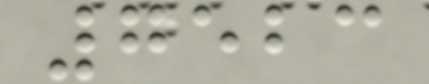7523
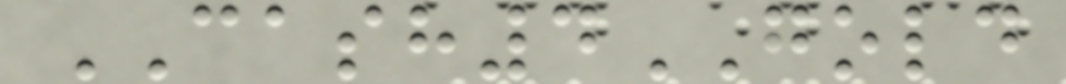CASH4GOLD
